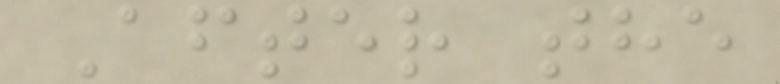After the
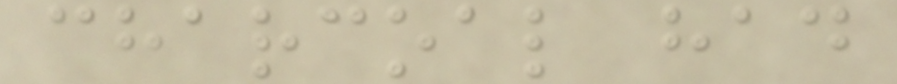charcoal had
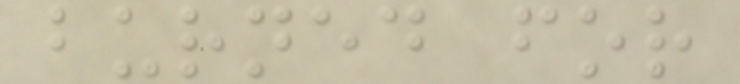burned for
